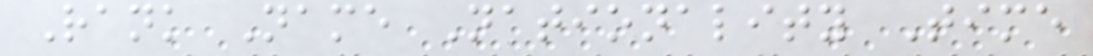Rank Name Nationality Time
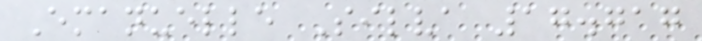Emanuelle Silva 17.717
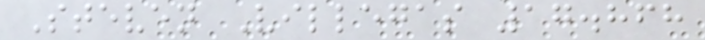Steven Villegas 17.868
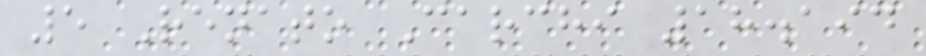5 Renato Carchi 18.194
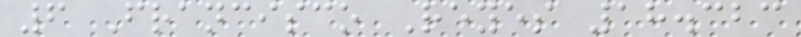6 Francisco Reyes 18.323
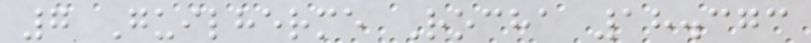7 Guilherme Rocha 18.373
